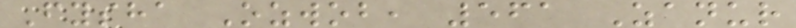Fysha Ozwob, 561 Zanur
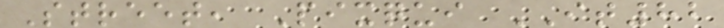Street, Pixqui IT82
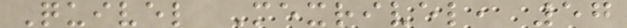Quivel Mexrivel, 57
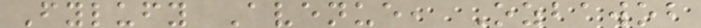Fylufy Avenue, Ozbawob
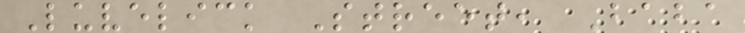Luvelick Street, Baba
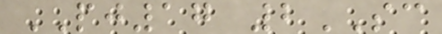PJ17 2SC
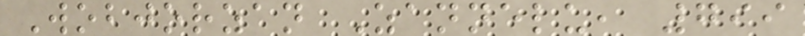Wobjorzan Zannelu, 799
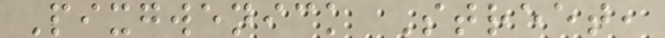Pixgwenick Street,
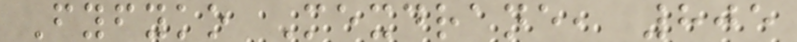Fyfyko Mexdrane, 805
